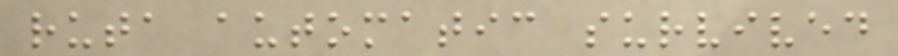ruta automatic survived
